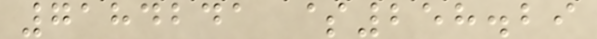7184241 $258.29
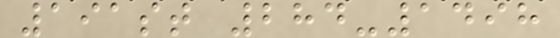191st 284-1498
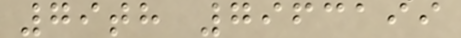79th 7963199
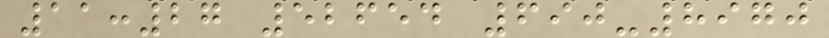11:27 52654 690-8970
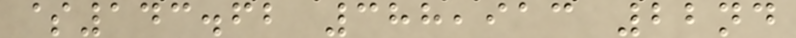$143.62 388,913 22nd
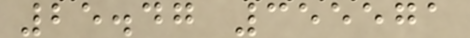25.47 355571
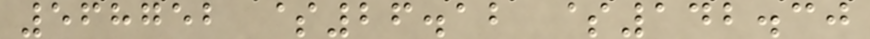568752 $26.12 $142.30
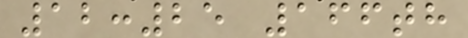12:25 166th
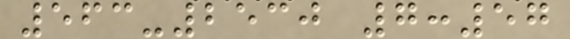563-2530 7:57
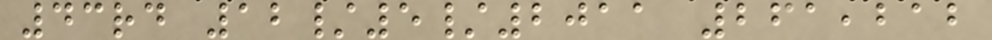43rd 12/5/2011 261,212
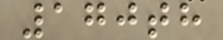170th
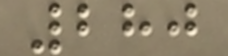280
